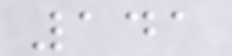141
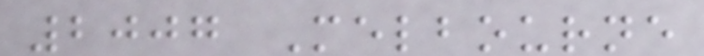2007 Melbourne
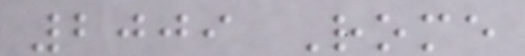2009 Rome
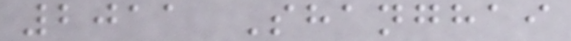2011 Shanghai
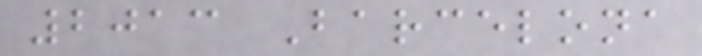2013 Barcelona
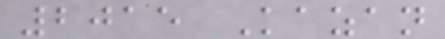2015 Kazan
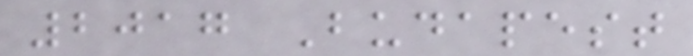2017 Budapest
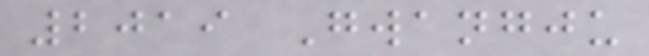2019 Gwangju
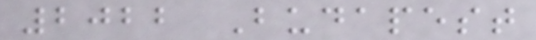2022 Budapest
